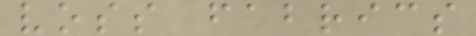voss fabrics
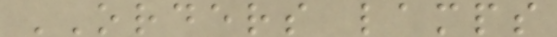ORDERS lamps
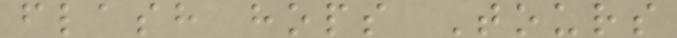flash hops Tours
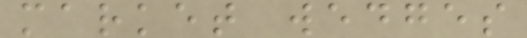market wedges
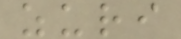zuri
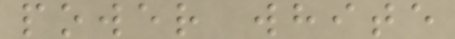power white
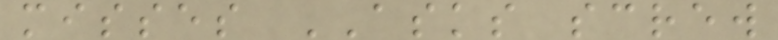misses ASKS screw
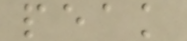peak
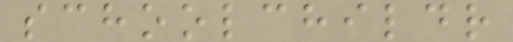schoolchildr
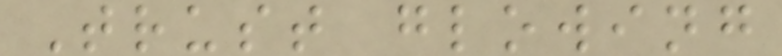Trust glowing
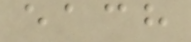each
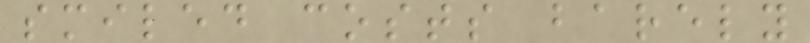smiled costs barely
